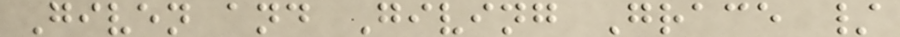Given and Giving Grace /
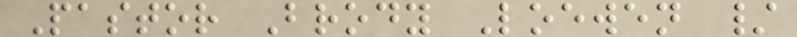Pastor Brody Loewen /
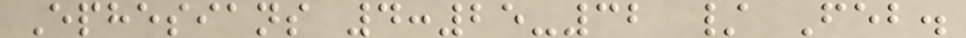Ephesians 4:25-32 / Feb.
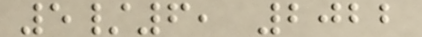5/6, 2022
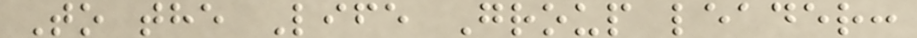To the Life Group leader:
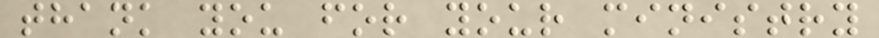thank you for your ministry
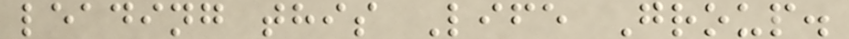leading this Life Group.
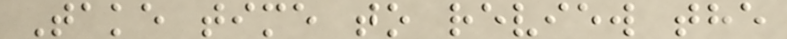Take time to review the
